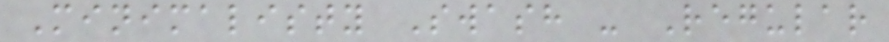Minimalisty Swash - Regular
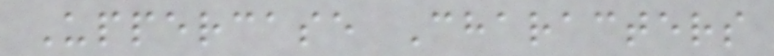Uppercase Characters
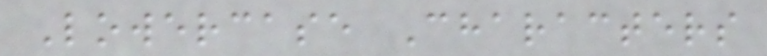Lowercase Characters
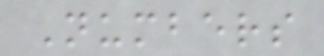Numbers
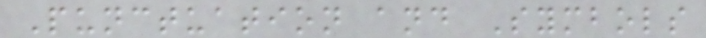Punctuation and Symbols
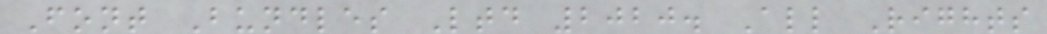Font Bundles Ltd 2020. All Rights
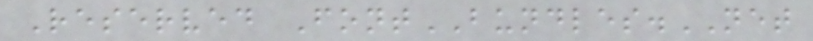Reserved FontBUNDLES.NET
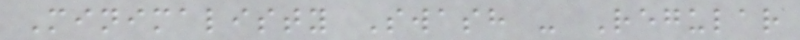Minimalisty Swash - Regular
